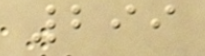299
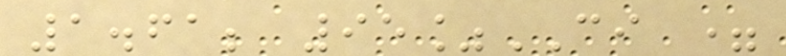1.61; 95%CI =
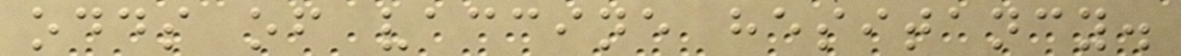odds of vaccine hesitancy.
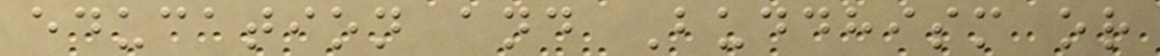education and Buddhism or
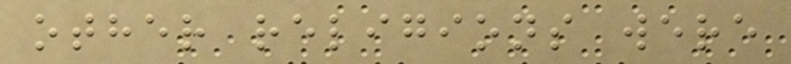other religions were
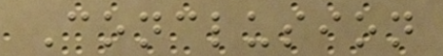Conclusion
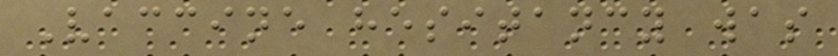Vaccine hesitancy was
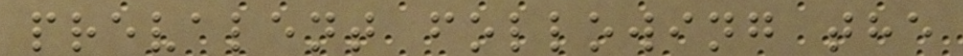prevalent following the
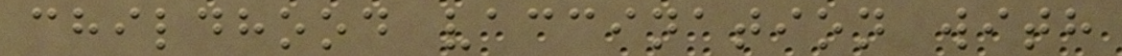childhood vaccination with
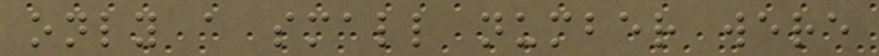only a small number were
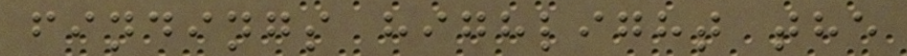findings highlight the
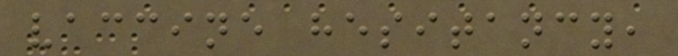vaccine hesitancy,
